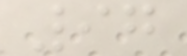97
